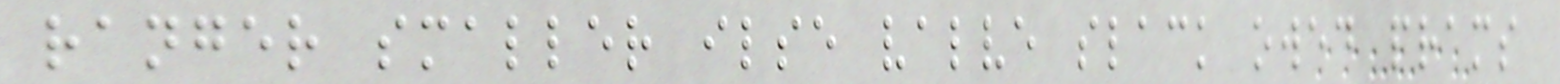ranger smaller ilse valve slack owed prams
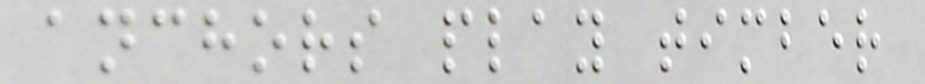anchors play timber
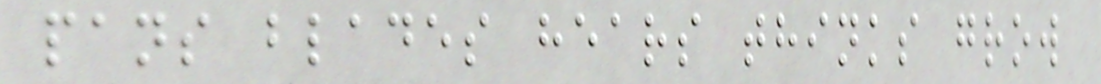pans blades hears thinks grow
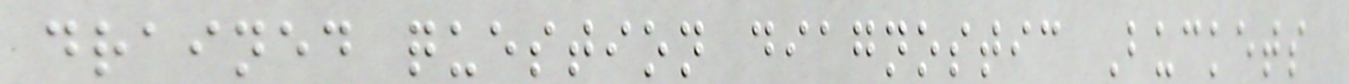drained question diagnostic Buckets
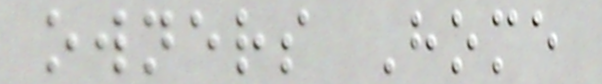owners Home
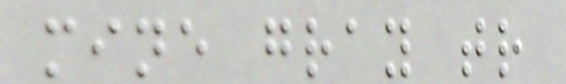mine gray tr
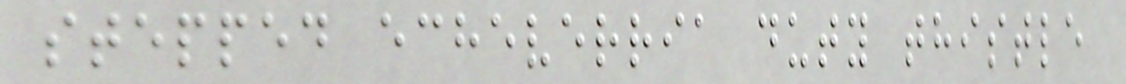stepped echeverria duty thistle
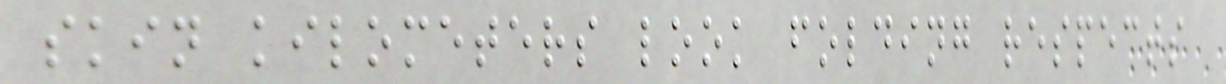skin kilometers look folding respects
